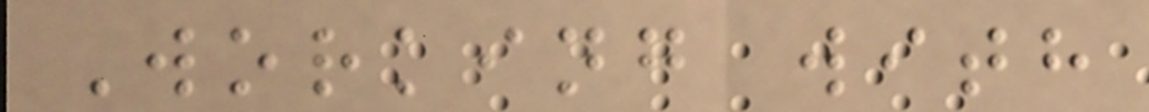Working with
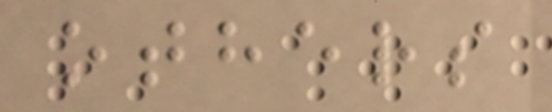others
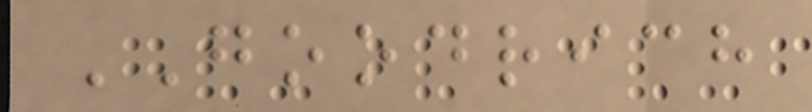GOODRICH
